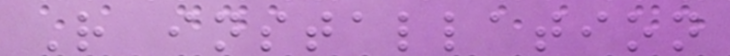R installation
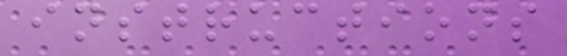instructions
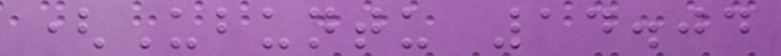(Ubuntu 14.04
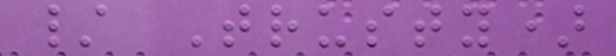/ Trusty)
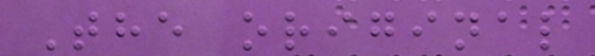The original
